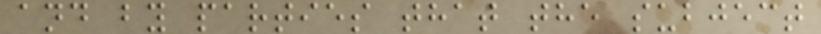and by parties that the subject
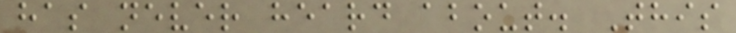has never heard about. This
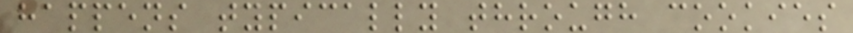happens typically through cookies
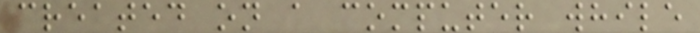created on a computer while
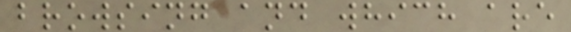browsing and which are
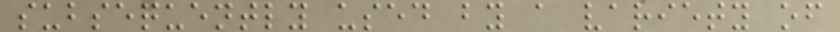subsequently used by a variety of
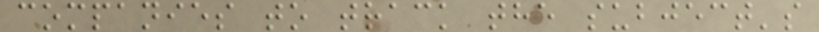companies to track the subject's
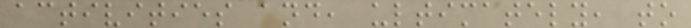activities and, ultimately, to
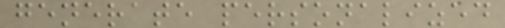generate personalized
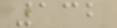132
